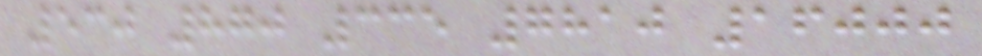530 870 335 7810 16000
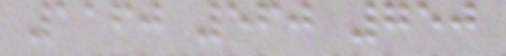1160 560 750
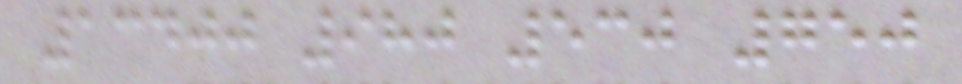13400 980 530 750
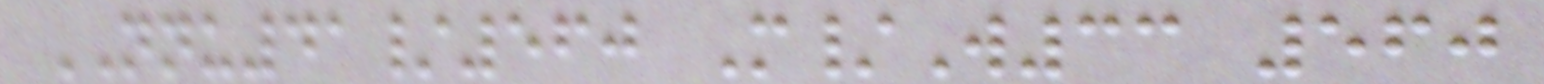NNU41/560 M/W33 560
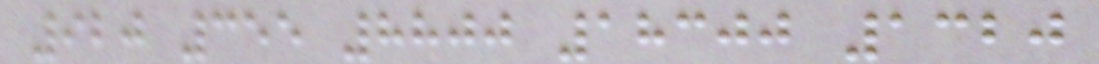920 355 8800 18300 1320
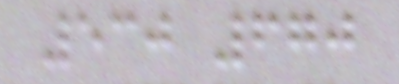530 670
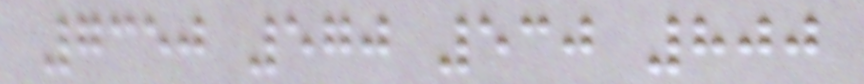7350 570 530 800
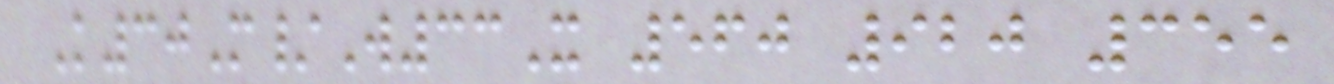K30M/W33X 560 920 355
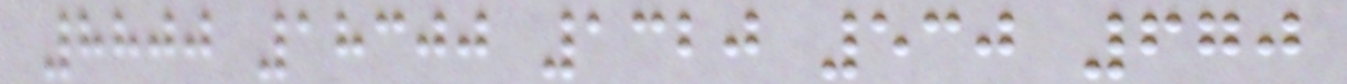8800 18300 1320 530 670
